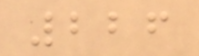226
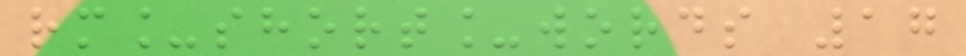rm_short_words 17
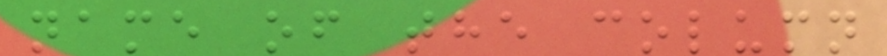name of the column
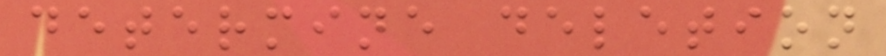determine deletion
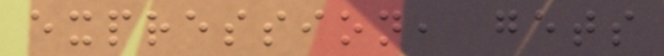expression, gets
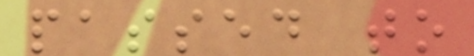passed to
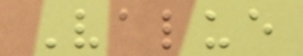Value
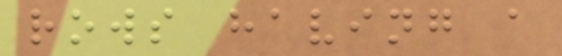rows having a
